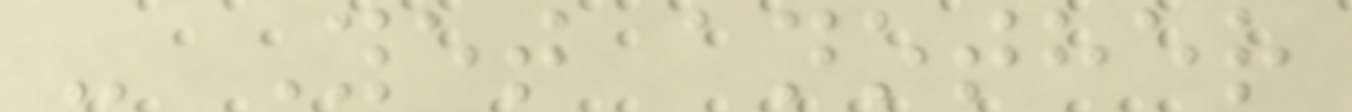- Yet another
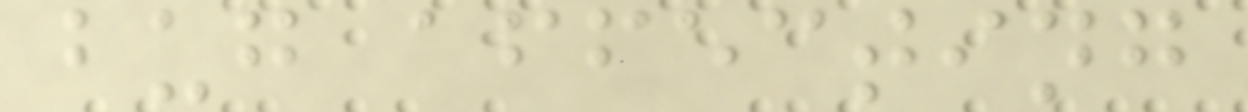bug affecting
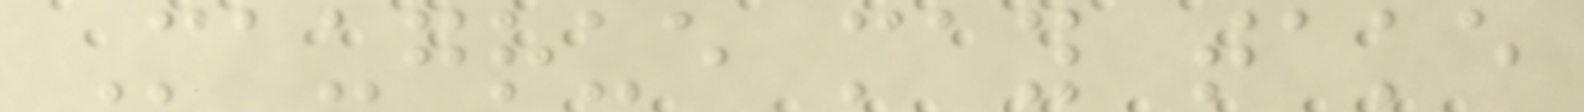Maugrue may take
